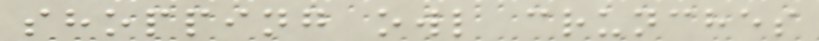shopping owl crunches
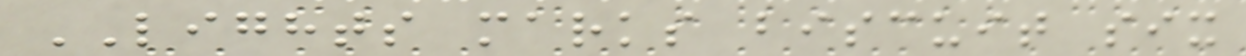LIGHTS marks biscuit six
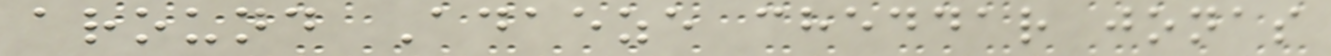around Adaeze cheddar jonas
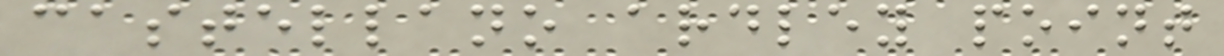castellano ardley point
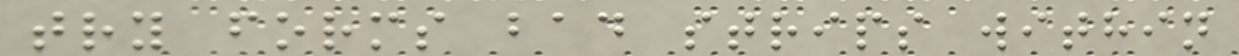try forms bad strips within
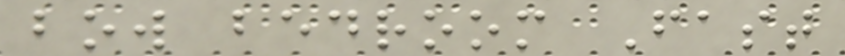bow bedroom Fast
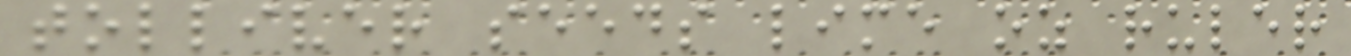tolliver seeds lime oz ruler
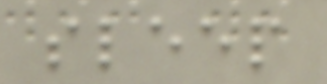sleep
